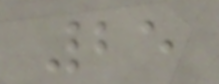25
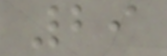29
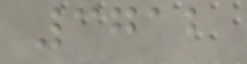3712
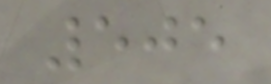505
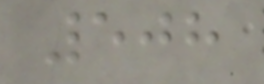508
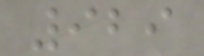929
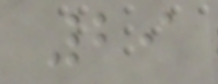29
